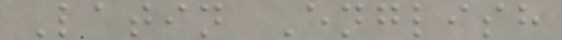Latin English
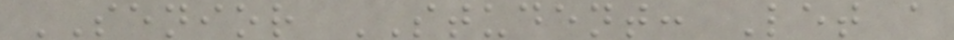SENIOR STUDENT: Let a
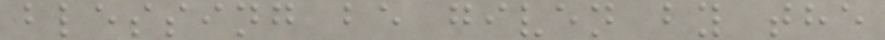blessing be given by the
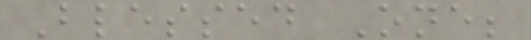Blessed One;
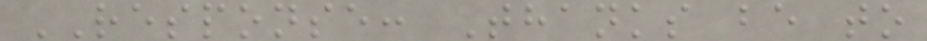RESPONSE: Thanks be to
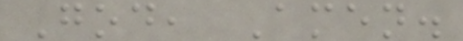God, Amen.
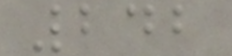242
